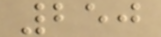250
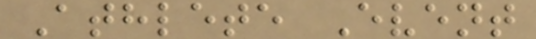Athlete Event
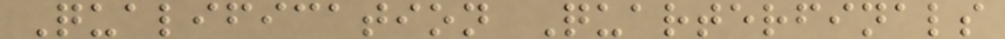Qualification Quarterfinals
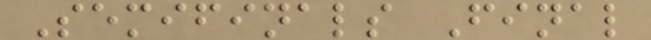Semifinals Final
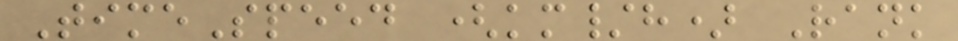TimeSpeed (km/h) Rank
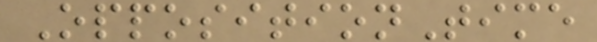OppositionTime
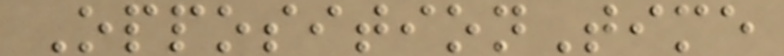OppositionTime
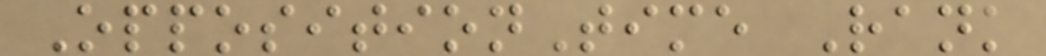OppositionTime Rank
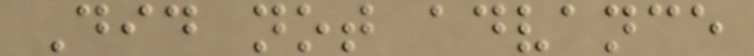Did not advance
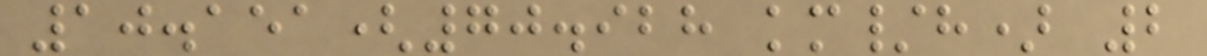10.151(70.928 km/h) 2
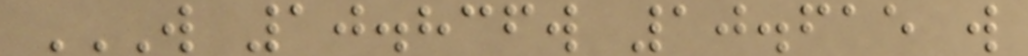W 10.836W 10.615 W
